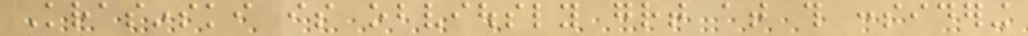Krasinski is obviously great at this considering
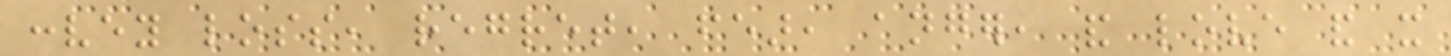convey loss, regret, fear, anger, and love and it
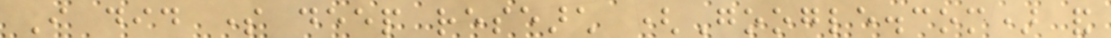I did some deep research (Google.com) and
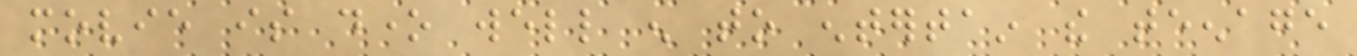movie is done well enough to entertain the teenage
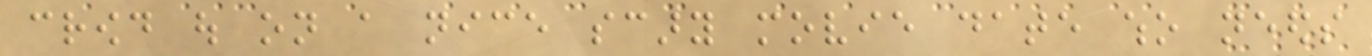crowd out on a nice scary movie date who needs
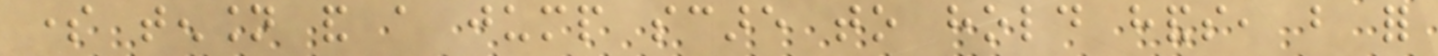some tension and a jump scare to hold hands, but for
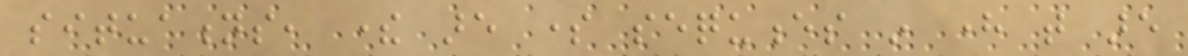situations, there are some sequences in here that are
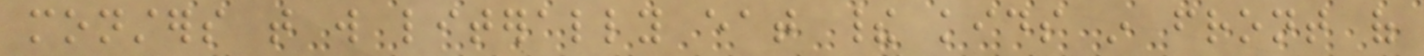monsters that will literally eat their kids in front of
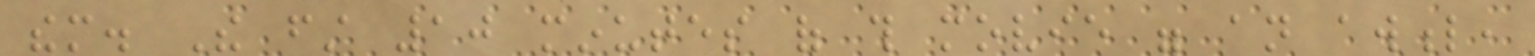them. The first 10 minutes of this movie were an awful,
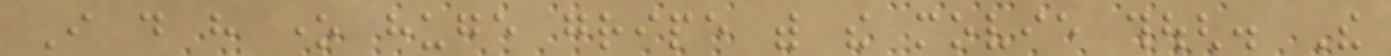I do have one huge gripe with the movie though. The
